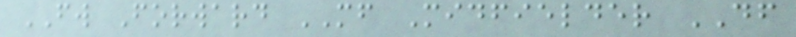FW Forward MF Midfielder DF
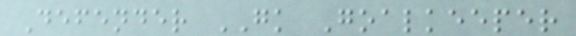Defender GK Goalkeeper
